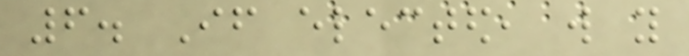6. If elected, will you
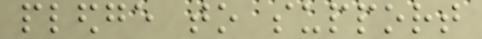pledge to support
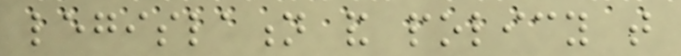legislation and policy that
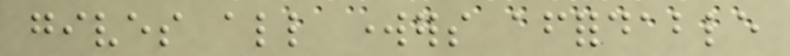gives all workers affordable
